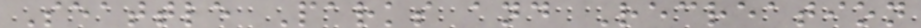Seattle Parks and Recreation
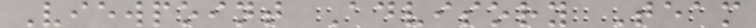Viewpoint Advisory Team
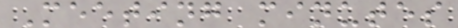Meeting minutes
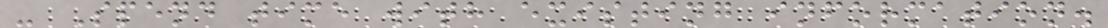- Spend time with existing information.
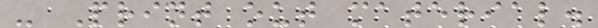- Print out material.
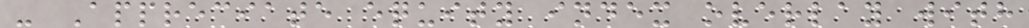- Appreciate equity index overlay with
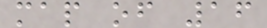map of 16
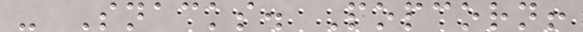- Snacks. Popcorn!
